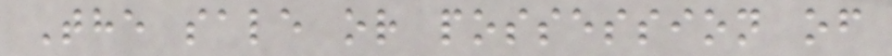The sale or possession of
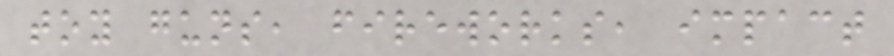toy guns, fireworks, impact
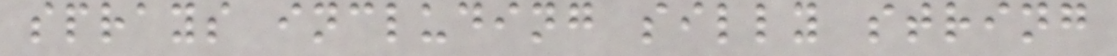sprays including silly string
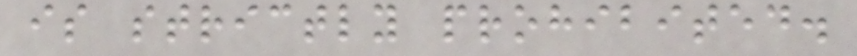is strictly prohibited.
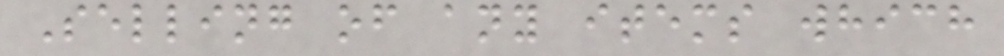Selling of any items which
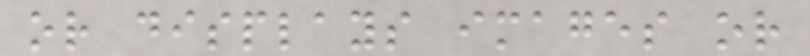or displays images or
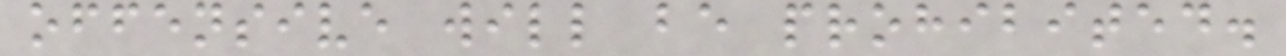offensive will be prohibited.
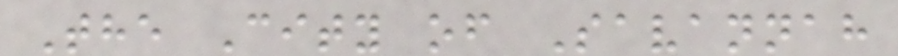The City of Savannah
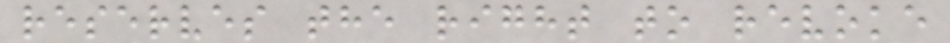reserves the right to revoke
